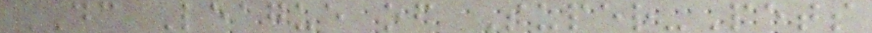DC League of Super-Pets
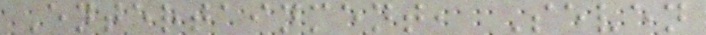Entertainment, Seven
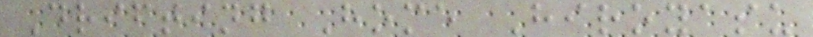Drifting Home Hiroyasu
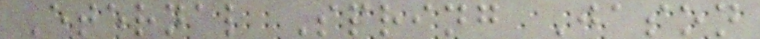Eternal Spring Jason
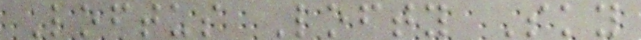Loftus Lofty Sky
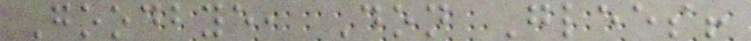Goodbye, Don Glees!
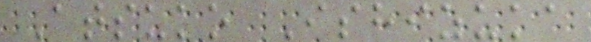Atsuko Ishizuka
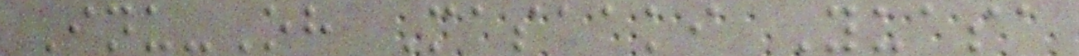Inu-Oh Masaaki Yuasa
